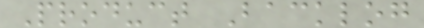Product Backlog
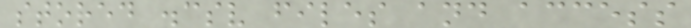stored .csv files and access
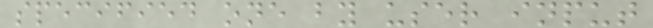specified one by user input
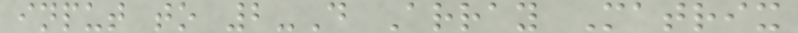input to 2-D Array Matrix
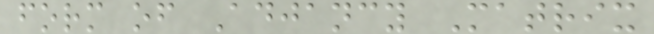form of Adjancy Matrix
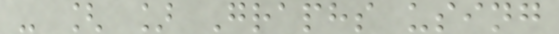- [ ] Graphs using
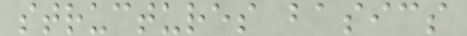structures basics
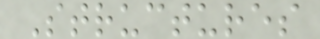Structures
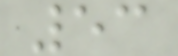53
